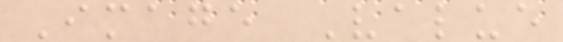Image Value
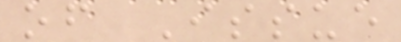of Issue
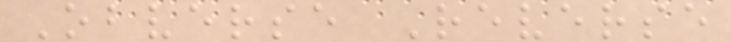Obverse Reverse
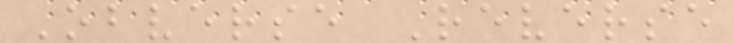Obverse Reverse
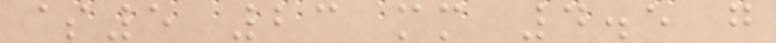$5 23 mm 4.5 g
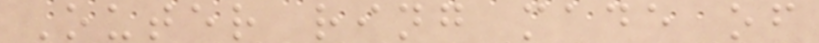Outer ring made of
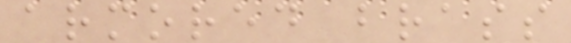armored brass
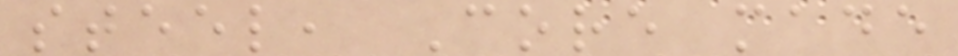steel, Core made
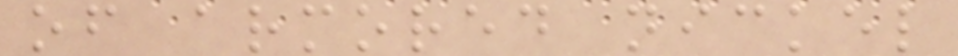of armored nickel
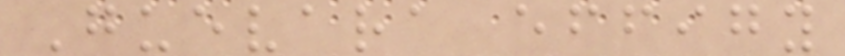Guevara effigy
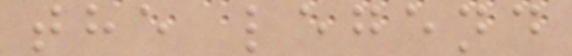the legend
